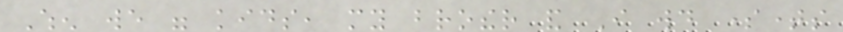When we were kids, my brother and I would sometimes
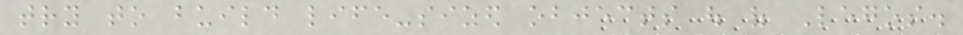try to build life-sized objects out of Legos.
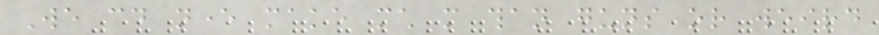We could never make much more than guns or weird
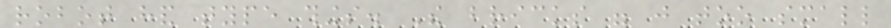robot hand type things. The bricks were just too small
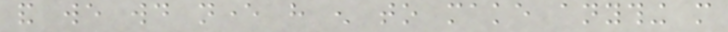and we would never have enough to make anything more
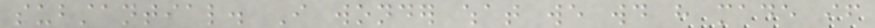substantial. I wonder what we would have made if
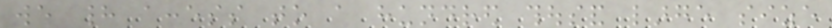we had access to a hundred thousand large size
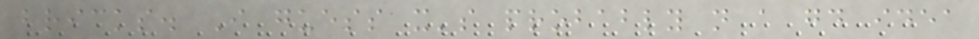bricks. I guess it's probably not a good idea
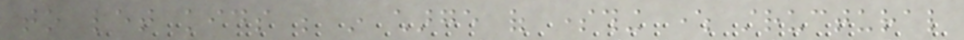to let kids be in charge of something where structural
